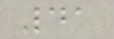41
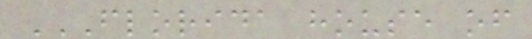FLORIDA HOUSE OF
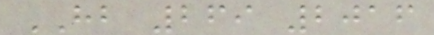HB 269 2016
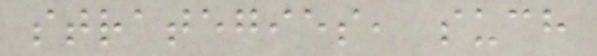strategies, such
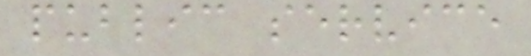public service
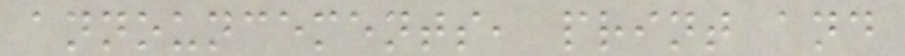announcements, print and
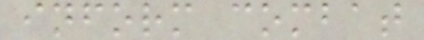inform combat
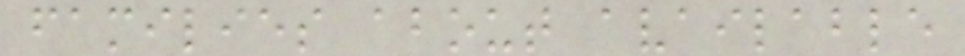families about available
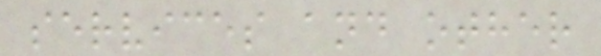services and other
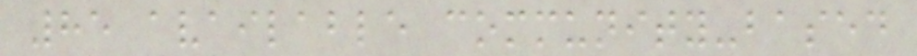85 available community-based
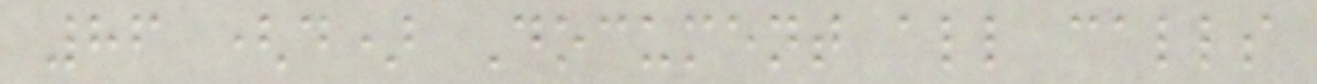86 (d) Document all calls
